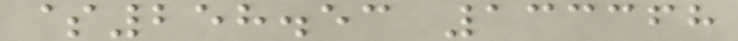$258.53 133368
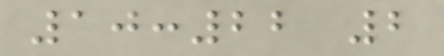10:22 2
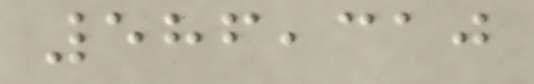586,310
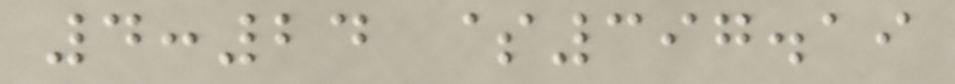4:24 $397.19
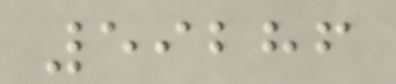59286
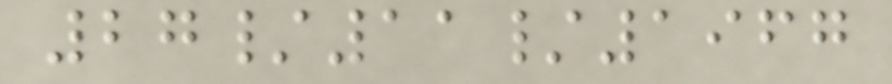27/11/1967
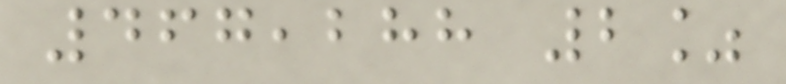467,288 2%
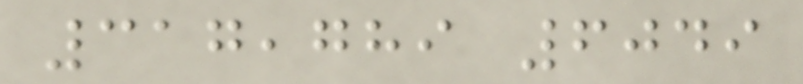317,789 6049
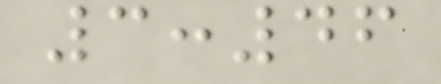3:46
